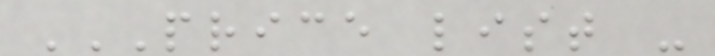PRICE LIST -
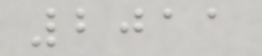2011
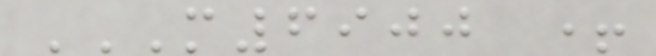M6900 +
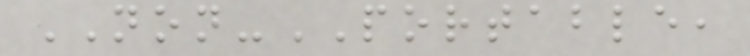NON-PORTABLE,
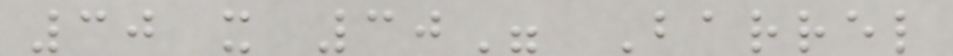30 x 30" Barrel
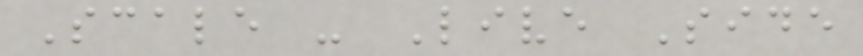Scale - Live Side
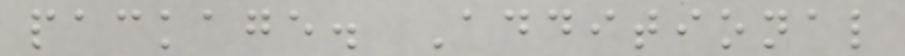package. Additional
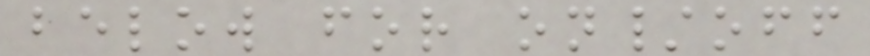below for on/off
